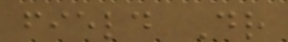field Dr
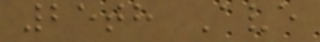25th Ave
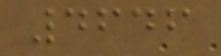4646
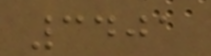3401
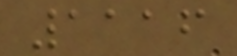1116
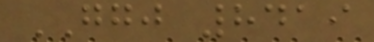GGJ 8419
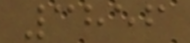3856
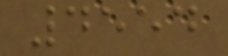4554
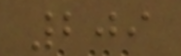209
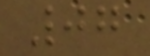07
